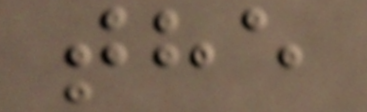the
